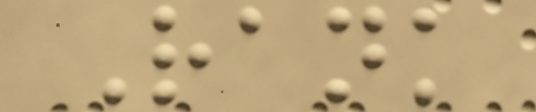Rank
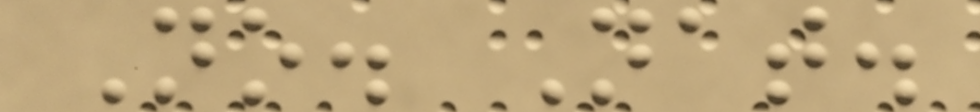No. Nat.
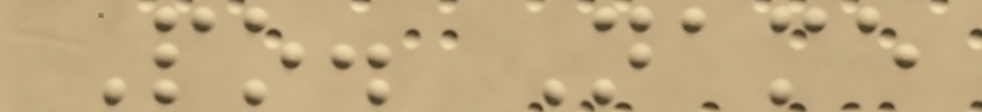Po. Name
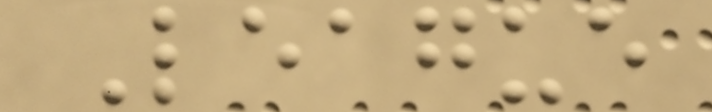League
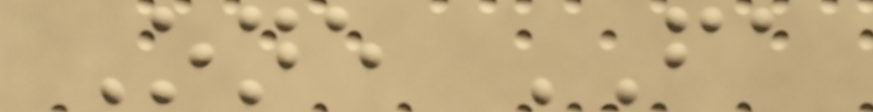One FA
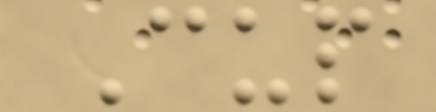Cup
